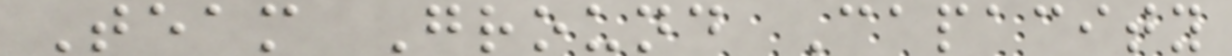Team Ground Capacity
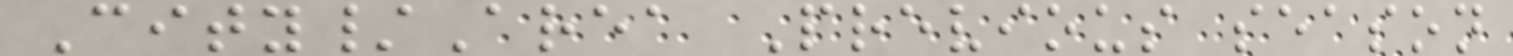City/Area Previous season
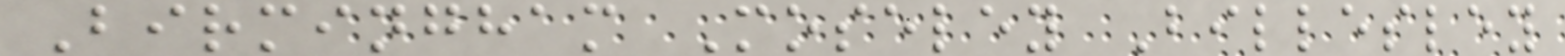Birmingham Moseley Billesley
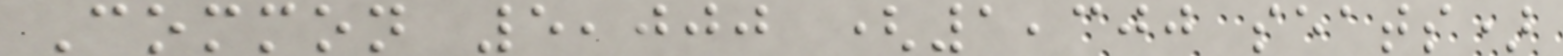Common 5,000 (1,300 seats)
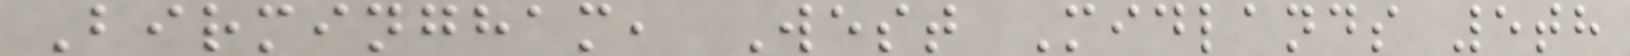Birmingham, West Midlands 5th
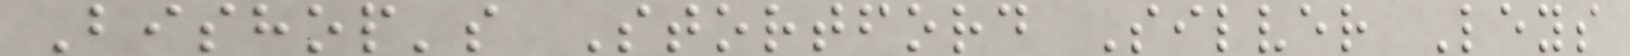Bishop's Stortford Silver Leys
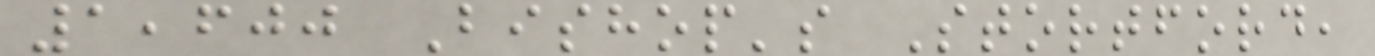1,600 Bishop's Stortford,
